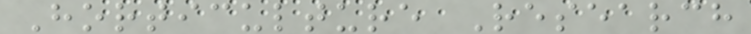Horticulture Research
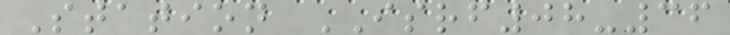Station ISRF08-36
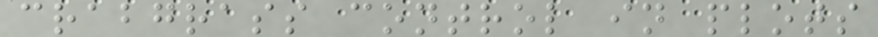crabgrass control in plots
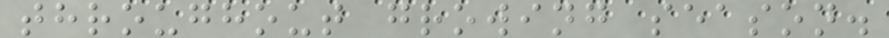throughout growing season.
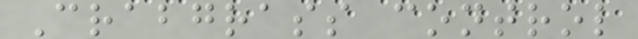Crabgrass control
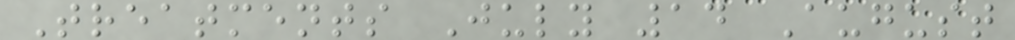Treatments July 14 August
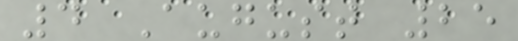4 August 25
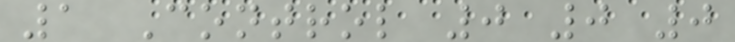1 Control 0 0 0
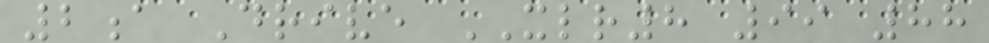2a Drive XLR8 99 88
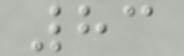83
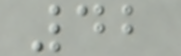42
